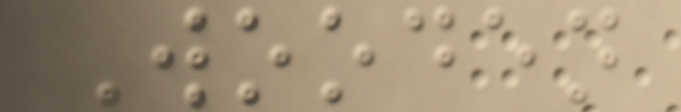Wooden
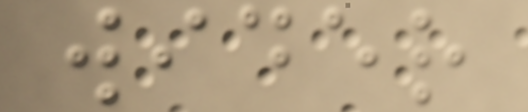wider
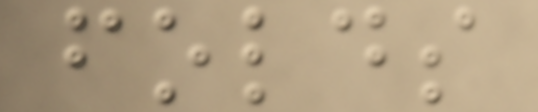folds
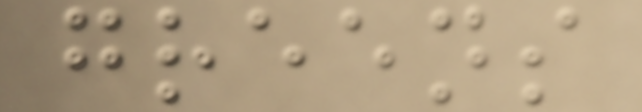greens
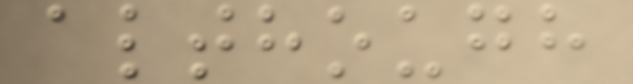although
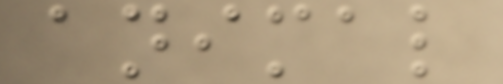animal
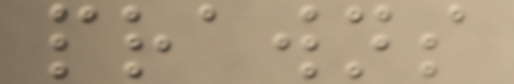prawns
